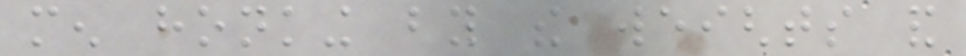men honking by the weights and
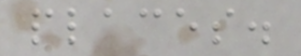places.
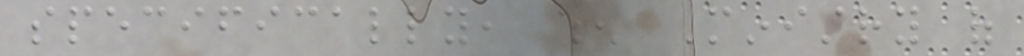specifically, when Ministry of
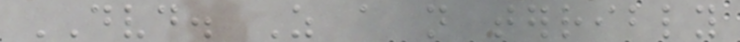DVD. As a not terribly
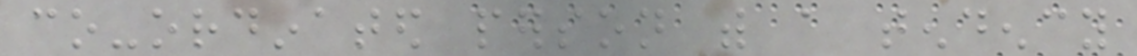co-ordinated person with a tendency
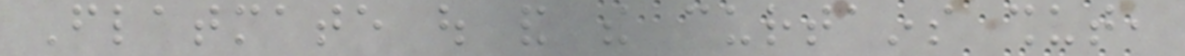Flatmate out and the curtains shut,
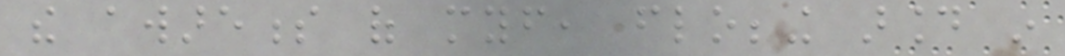the awareness of myself, flobbing around in
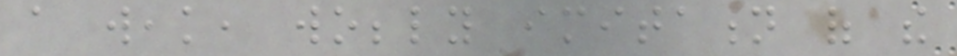a weak, wobbly imitation of the
